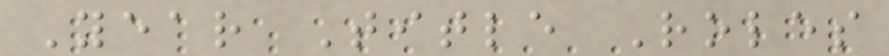Year Title Roles
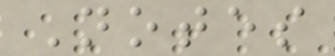Notes
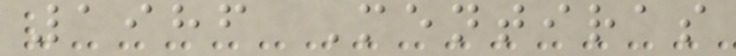1986 Mentiras
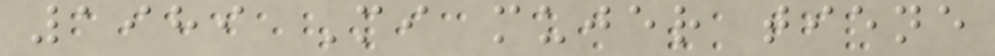1989 Mi mujer tiene
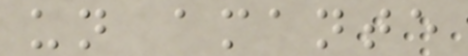un amante
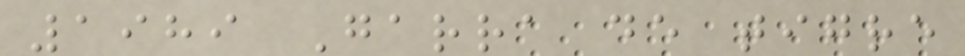1989 Garra de tigre
